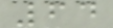64
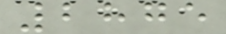2875
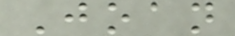Joan
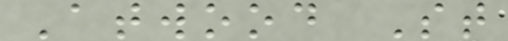Atwood St
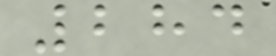284
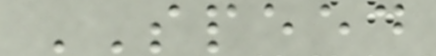SPEED
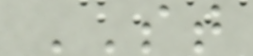ST
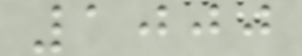1000
